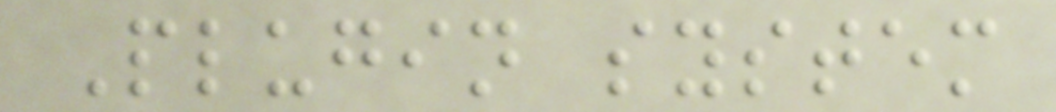Plugin system
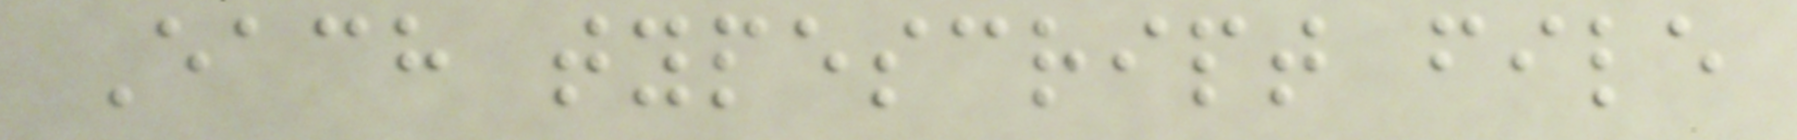Each typescript file
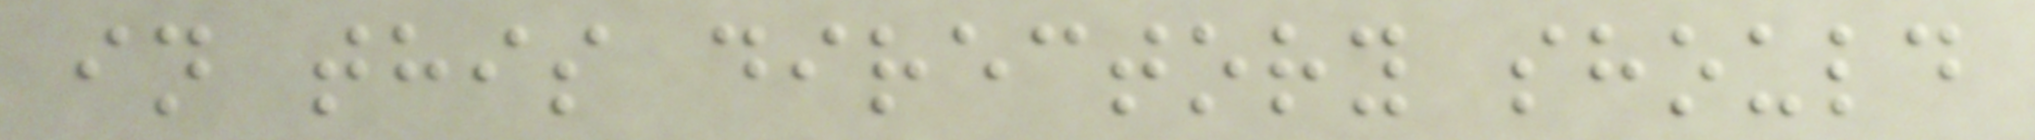in this directory should
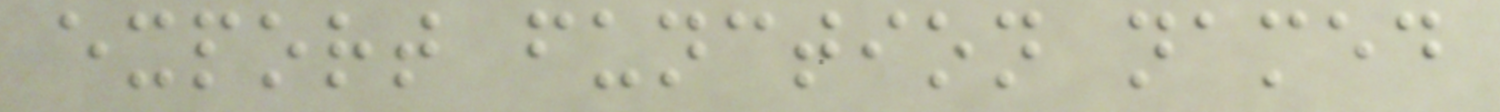export function named
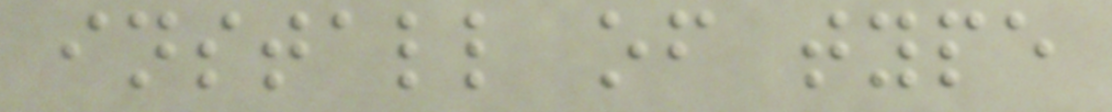install of type
